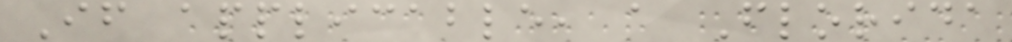If applicable, a Florida
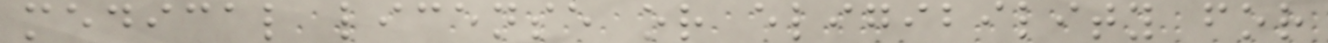medical license or eligibility for
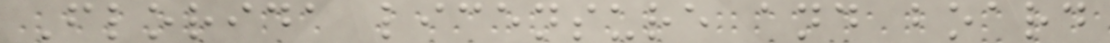Florida licensure and board
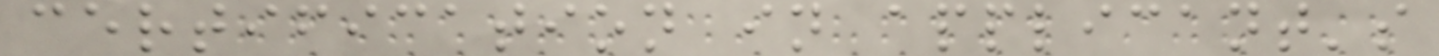certification in applicant's
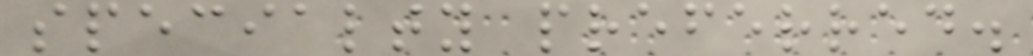specialty preferred.
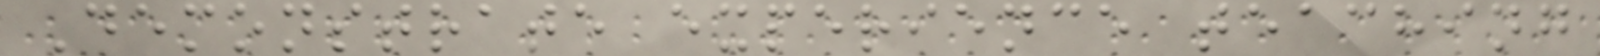Demonstrate experience teaching
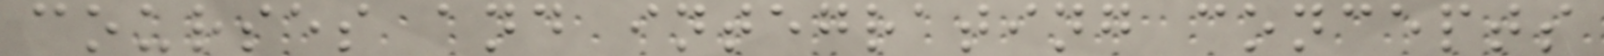courses and integrating concepts
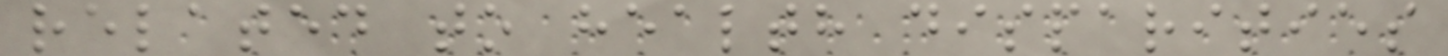related to health disparities
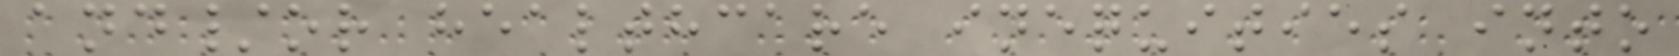and/or healthcare inequities into
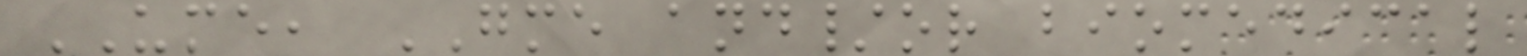UME, GME and/or biomedical
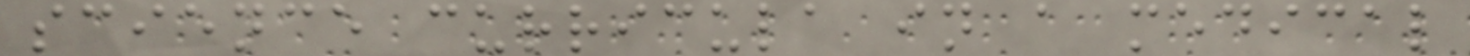science curricula in a medical
